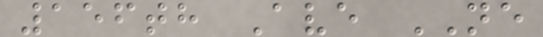156th Ave NE
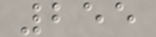255
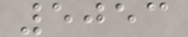5053
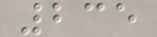235
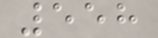558
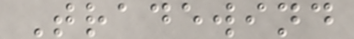Tradewind
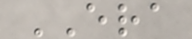ERA
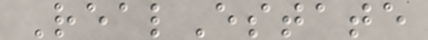RealEstate
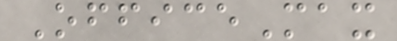OfficeMax
